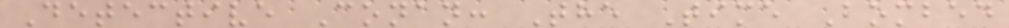Detective Conan: The Time Bombed
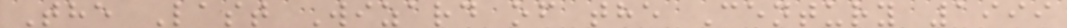The Last Wizard of the Century 1999
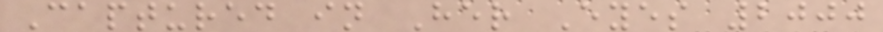Captured in Her Eyes 2000
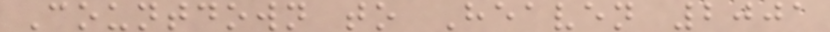Countdown to Heaven 2001
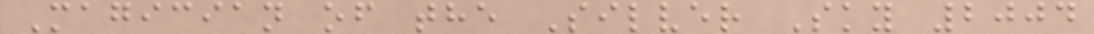Magician of the Silver Sky 2004
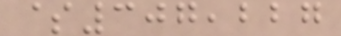$307,227
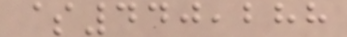$440,288
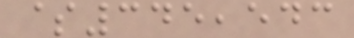$345,543
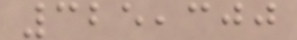325,300
